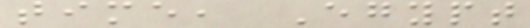time, Egypt
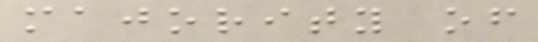majority of
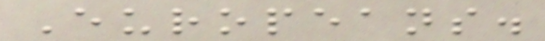Europeans.
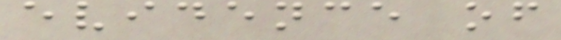evidence of
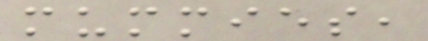mummies,
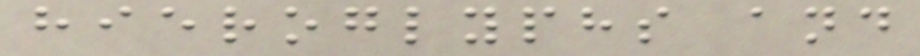hieroglyphs and
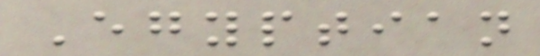Egyptian
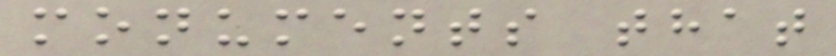monuments that
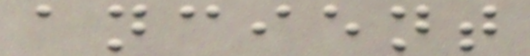ancient
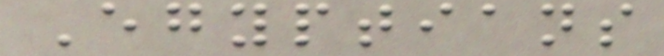Egyptians
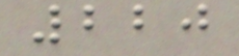220
